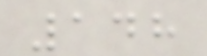148
